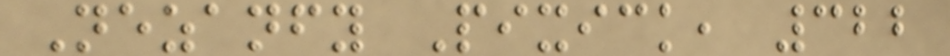Nezanfy Pixick, 322
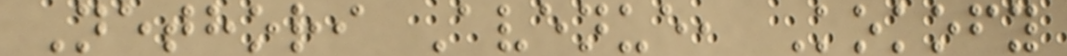Nethori Avenue, Kokofy
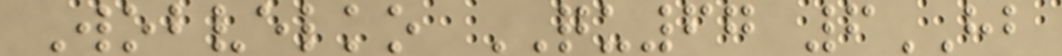Wobvelko QU67 6HB
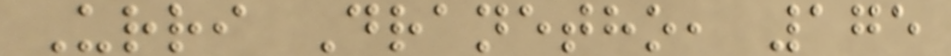Urri Dranetho, 175
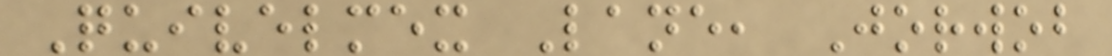Quivelmex Lane, Jorwob
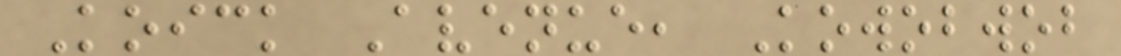Koick Avenue, Kowobwob
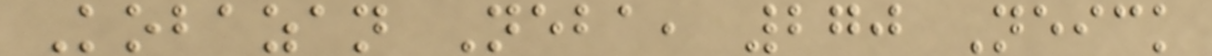Kobazan Neba, 270 Neick
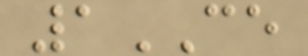1CE
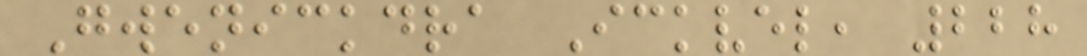Gwenickdra Ickvel, 228
